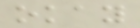okay
